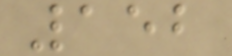152
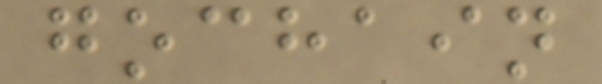gochain
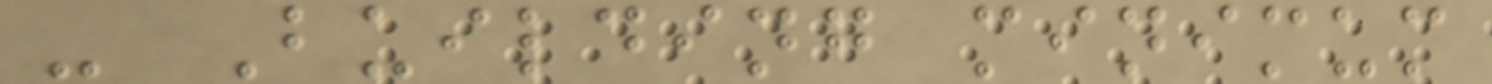- Building minimum
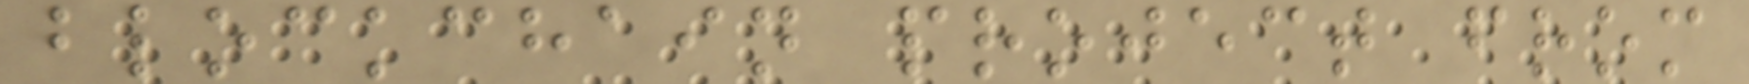blockchain project from
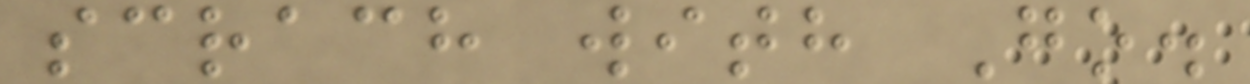scrach with Go.
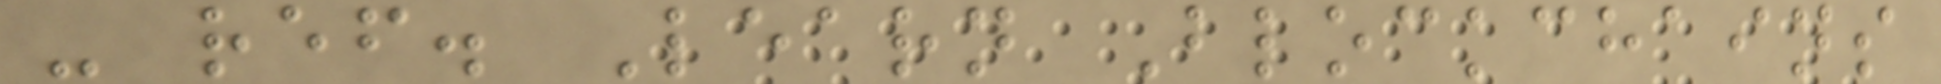- ref. Learn Blockchains
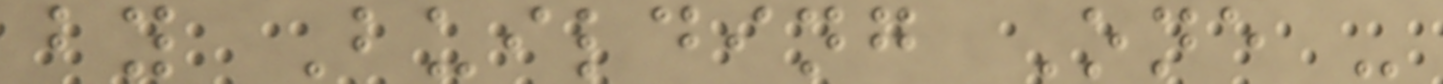by Building One -
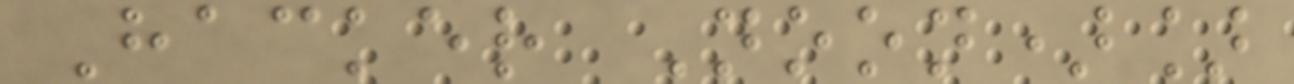Hacker Noon)]
